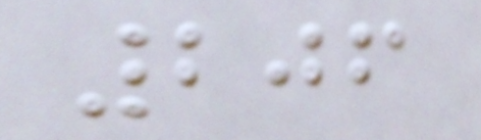206
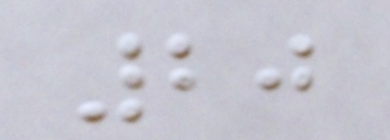20
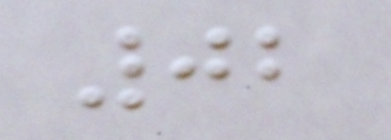02
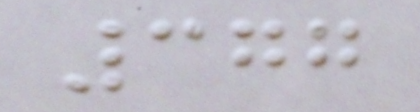377
